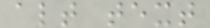alt text
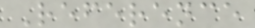Reference
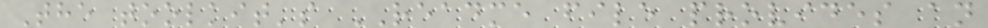The toolkit's README file provides an
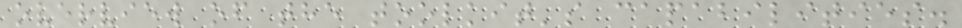overview of the toolkit's capabilities.
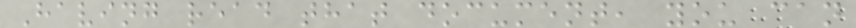Having read that document, you can
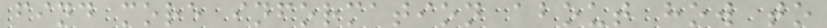find more information about how to
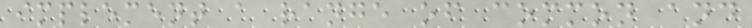implement a range of common and
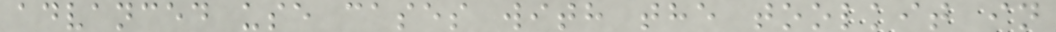advanced use cases with the toolkit in
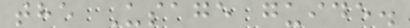the Usage guide.
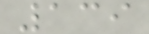139
